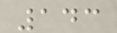143
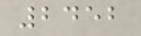2452
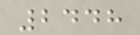2448
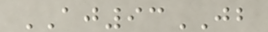AJ93JB
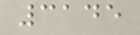3145
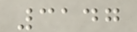3147
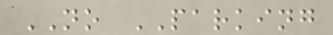NO PARKING
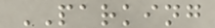PARKING
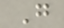G
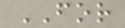FOR
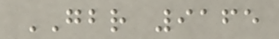GBR 9165
